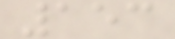153
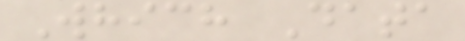Which Data
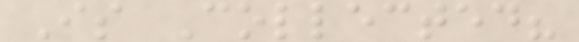Is Collected?
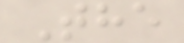The
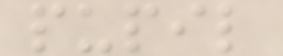pupil
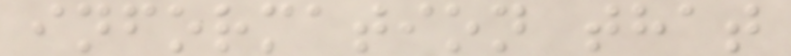information that
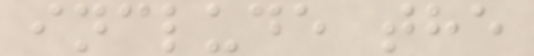include the
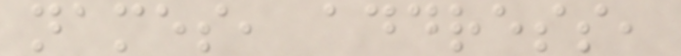names, address,
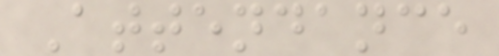Attendance
